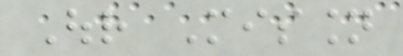Our Mission
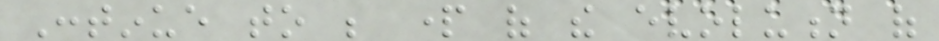Continue to be part of the evolution of
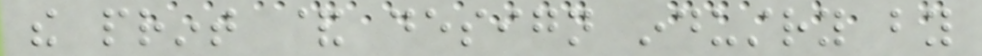the print & design industry by
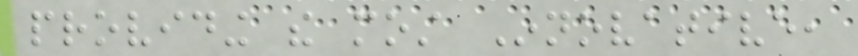providing the most Innovative,
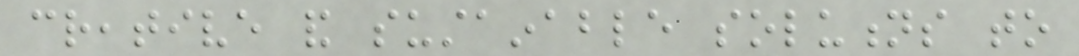creative and sustainable solutions to
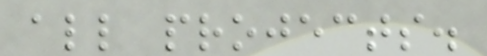all projects.
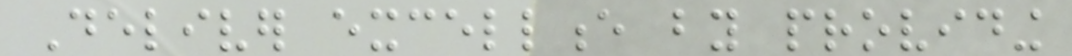Deliver excellence by providing
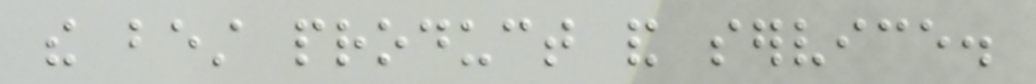the best product and service.
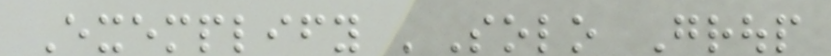Exemplify 'Solo Group
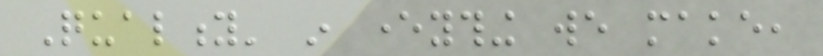Quality' in everything we make,
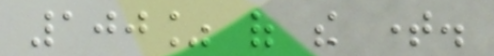100% of the time.
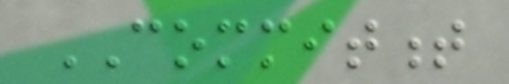COMMITMENT
